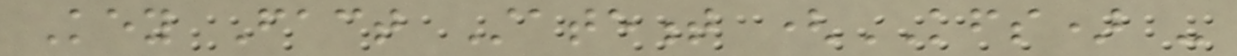Key Fact Statement (KFS) -
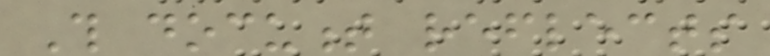This document reflects
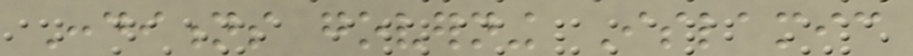Conditions governing Islamic
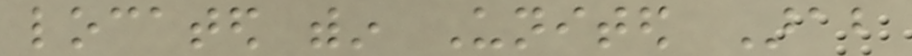located within United Arab
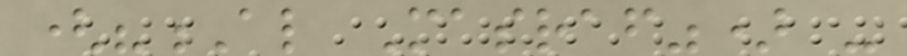("Al Masraf") -
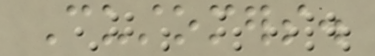Customers.
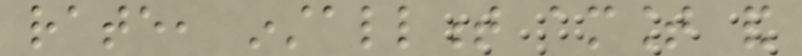rate, installment amount and
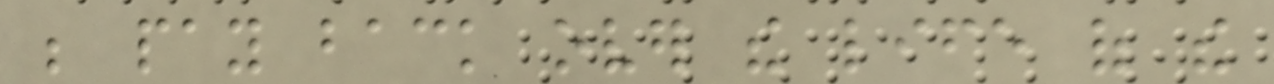be pay back over the life of the
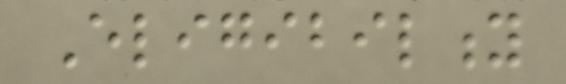Eligibility
